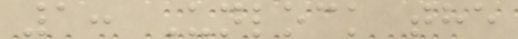1: Unlock the
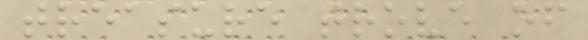treasure trove of
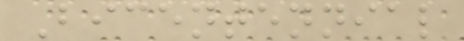Bicentennial
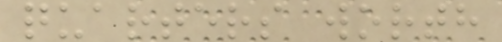quarters worth
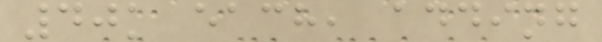40k each, adding
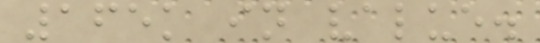165k in value.
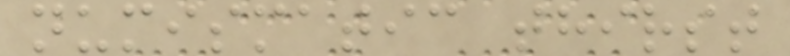numismatic thirst
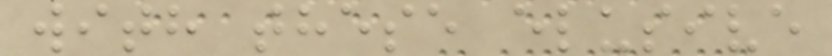with these elusive
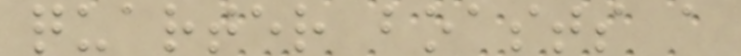quarter boasts a
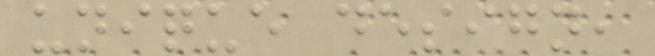unique design,
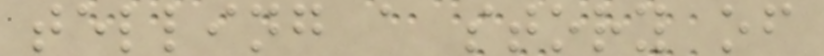telling a story of
